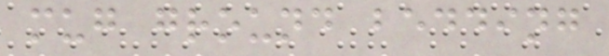mug ground bedding
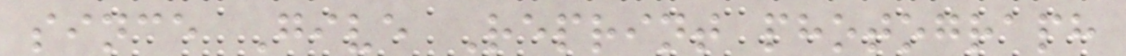since Give Reprint photograph
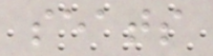seats
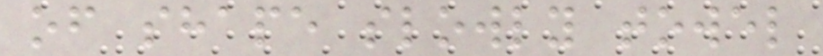of shape slowly towel
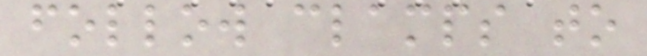follow clamps to
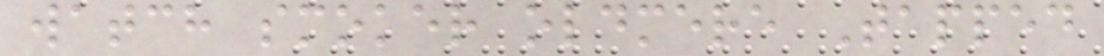watch smoker oldmere Tapped
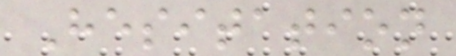Hesitation
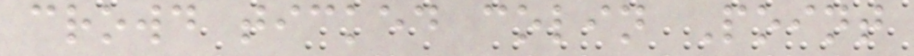crowd ticked colin Point
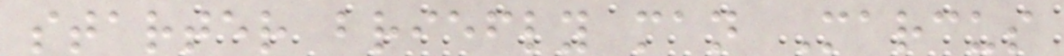starter briefly man Marcus
